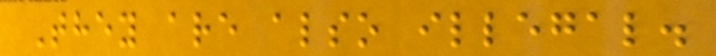They are also illegal.
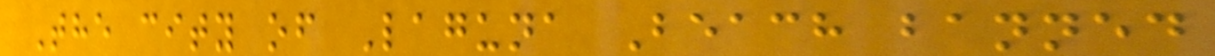The city of Laguna Beach banned
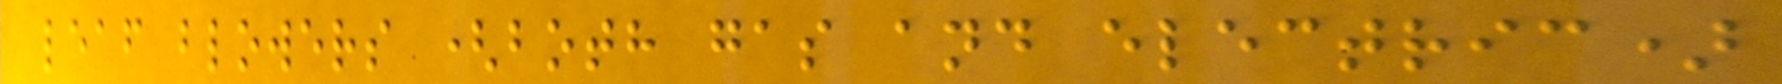leaf blowers (both gas and electric)
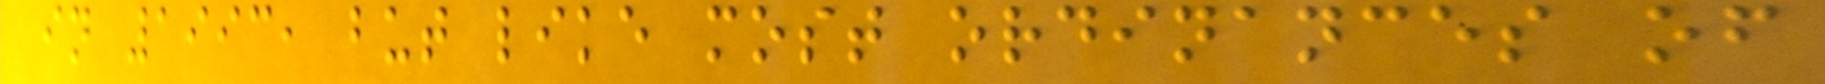in 1993, but like most ordinances of
